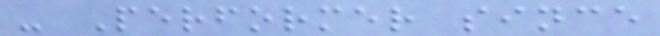- Performer since
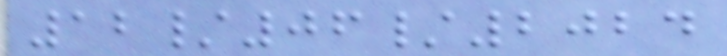12/06/2024
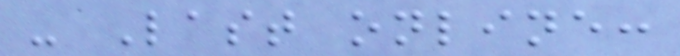- Last online:
